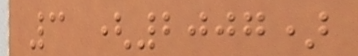3 (2007)
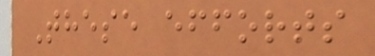These efforts
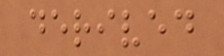derived
